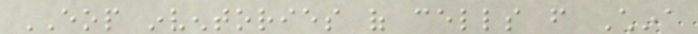EOP inventories of cells from China
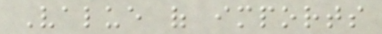Value of imports
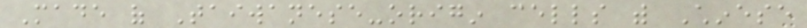Made of Taiwanese-origin cells with Chinese
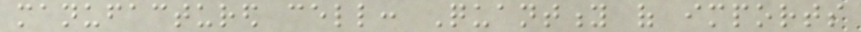manufactured cell: Quantity of imports
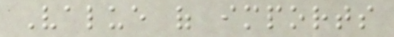Value of imports
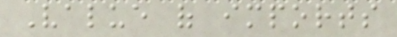Value of imports
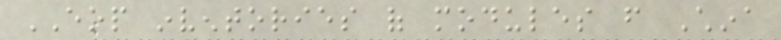EOP inventories of modules from China
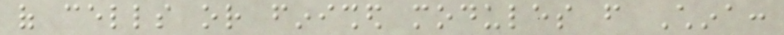of cells or finished modules from China:
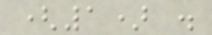(1) .
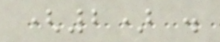(2) .
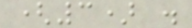(3) .
